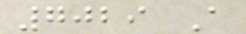7029 A
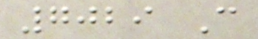7029 C
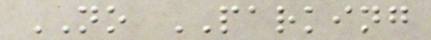NO PARKING
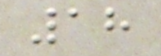18
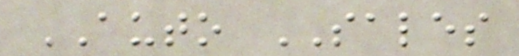AUTO SALES
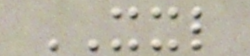XXL
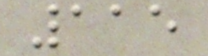115
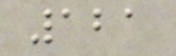121
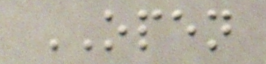OPEN
